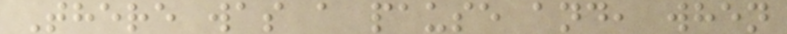There was a pause and, when
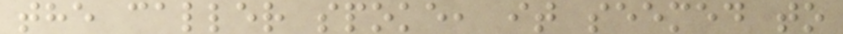the caller spoke, it seemed to
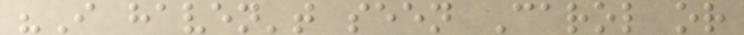"I haven't seen Carol or
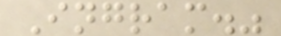Ingram."
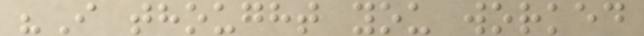"I thought you worked
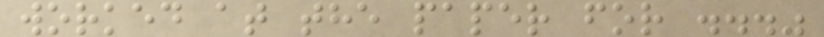worked at the paper for ..."
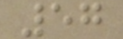57
